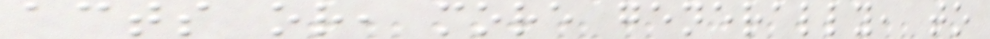acts or, more generally, to
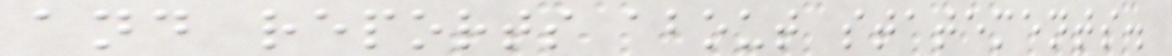and reports about statements.
